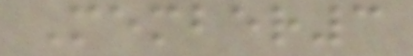Member3
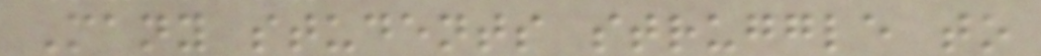Many students struggle to
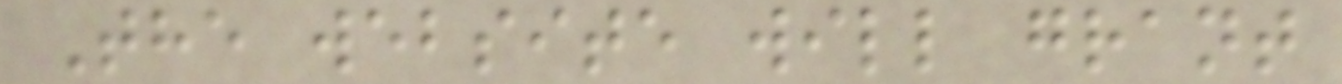The website will grant
